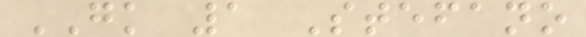GK 1 Stefano
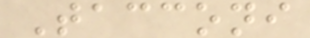Tacconi
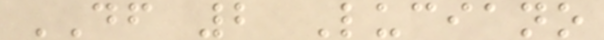DF 2 Luciano
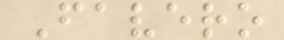Favero
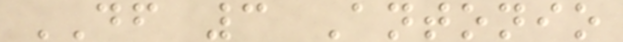DF 3 Antonio
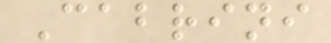Cabrini
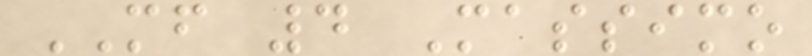MF 4 Massimo
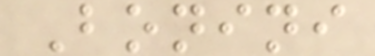Bonini
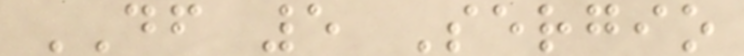DF 5 Sergio
